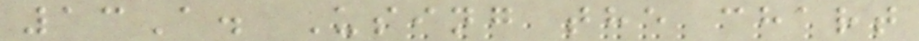13A. Using the chart
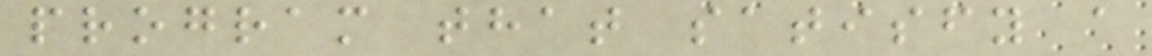program that satisfy a
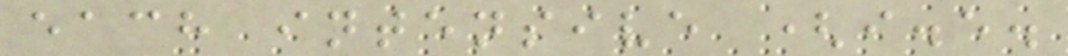each intensive (i.e.
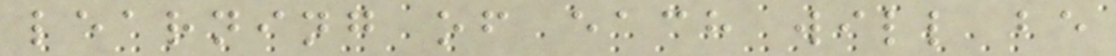learning of each will be
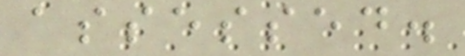assessed.
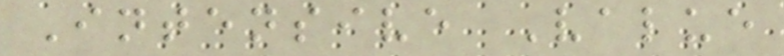Intensive Value
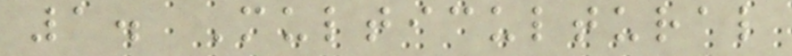1. Multicultural
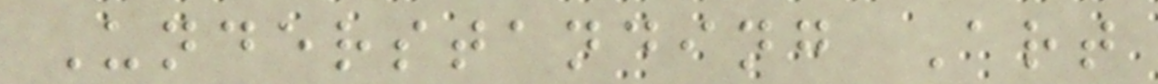Understanding Art
